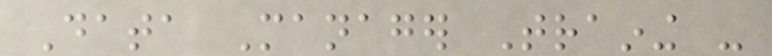Data Manager Training -
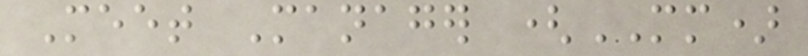Meet Manager (MM)
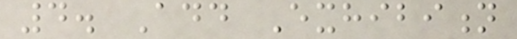4. Add Exhibition
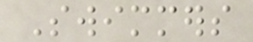Swimmers
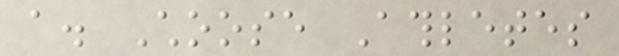a. Choose Athletes
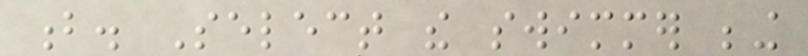b. Select the swimmer being
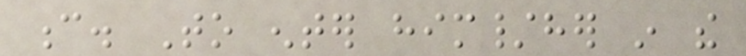c. To enter him/her in the
